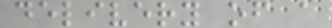delivery of a
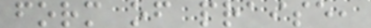form of praise,
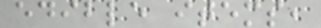edible items,
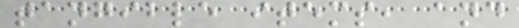tangible items, and
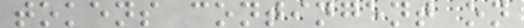tokens contingent on
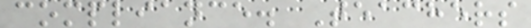compliance. Teachers
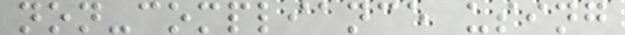non-compliance using
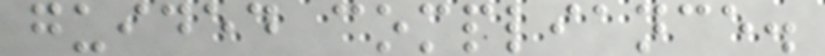guided compliance.
